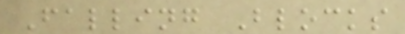Falling Blocks
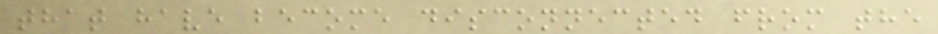that have become disconnected from the
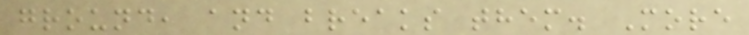ground, and breaks them. More
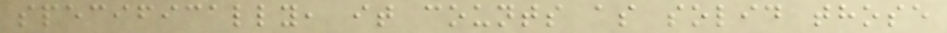specifically, it counts as solid those
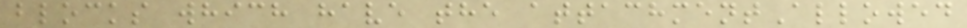blocks which have the attachmentAllowed
